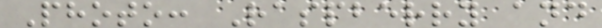Photo: Raspberry and
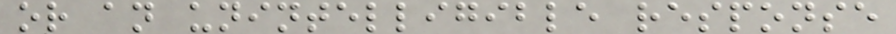or an unintelligible response
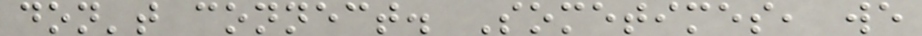don't connect. Sometimes, we
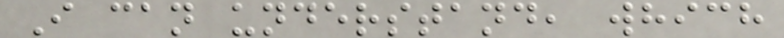I can understand, which
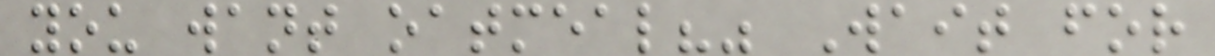you want oatmeal?" Wait for
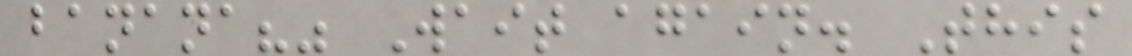banana?" Wait again. This
